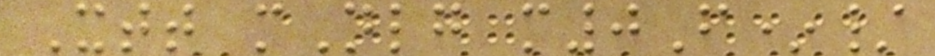Xtt mNlg m0F*/
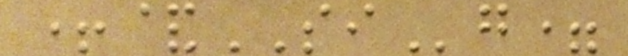+&SIg=
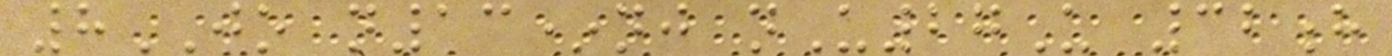8JO n13*nj nU27U 32h
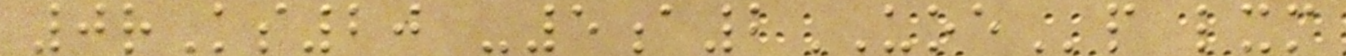0rKs20 -5a2UOEp lxm
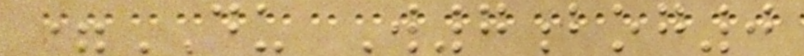=DU W7bog0
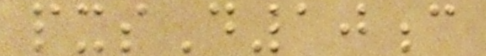pxsD10c
